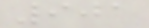901
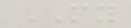MY
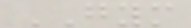GYM
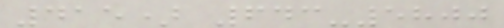415) 643-5800
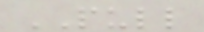PULL
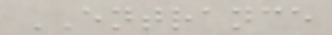ENTRANCE
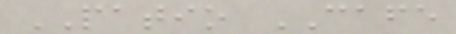PATIO CAFE
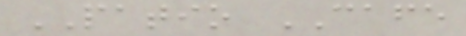PATIO CAFE
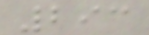293
